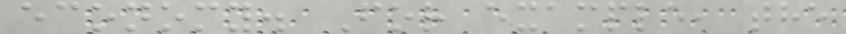economy. For example, the
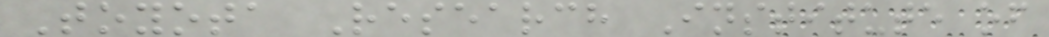Toyota Research Institute of
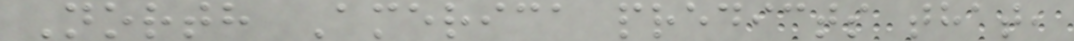North America predicts that,
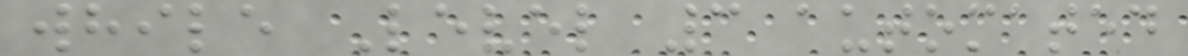while Level 3 automated
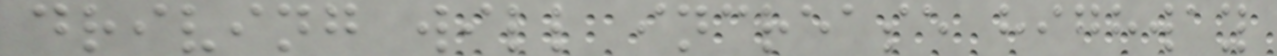driving will increase highway
